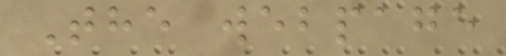The webpage
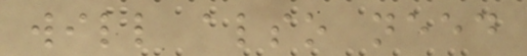will also need
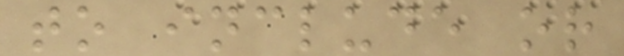to include or
